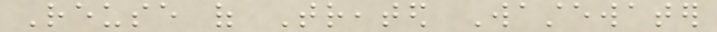Reuse of Treated Wastewater
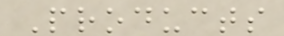Products
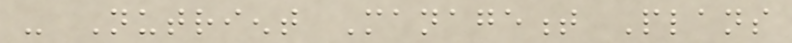- Nutrient Management Plans
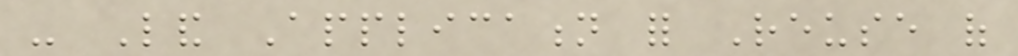- Land Application for Reuse of
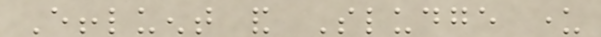Effluent and Sludge under
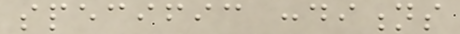specific conditions
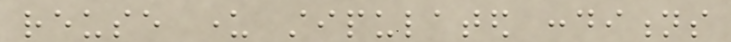reuse under stipulated conditions
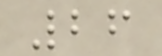26
